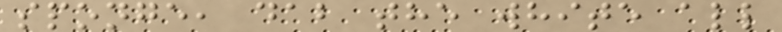sponge, dab the white all
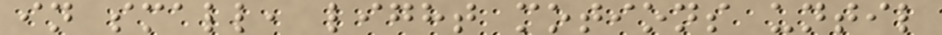in small, light motions until
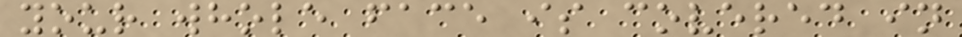your whole face is covered in
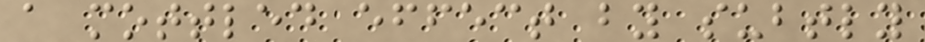a mottled effect by subtly
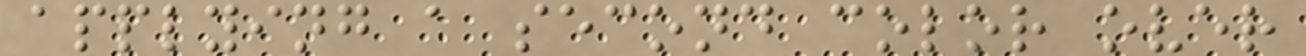applying a second color over
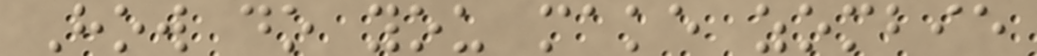How do you make zombie
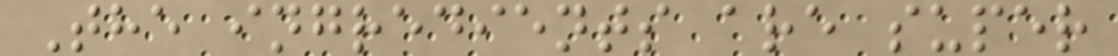The ingredients are super
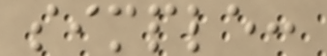simple:
